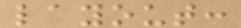layout:
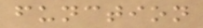function
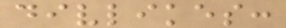divlikes:
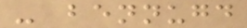- bennugd
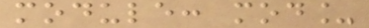module: mod_
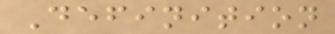Definition
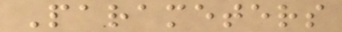Parameters
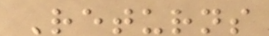Returns
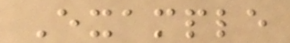Example
